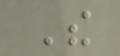The
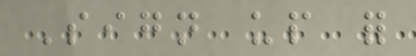Sign up for
